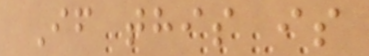If this is
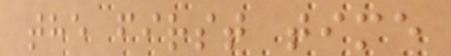the first time
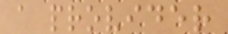a provider
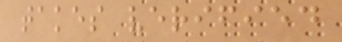takes verified
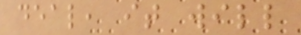deal, it will
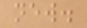new.
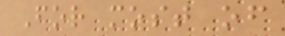For most of
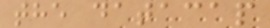the datacap
